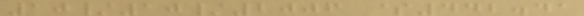10/10/2006 $442.41
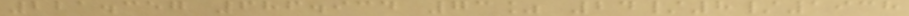221.357 686.934 73% 24/8/1938
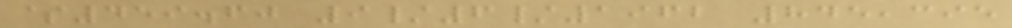$459.60 9/6/1962 845,395
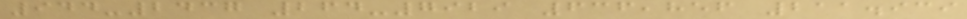944-2437 264-7929 636,856 211.939
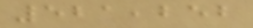521,252
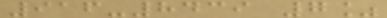916-8439 7%
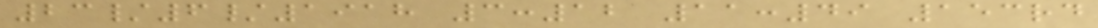23/6/1918 3:12 11:49 153rd
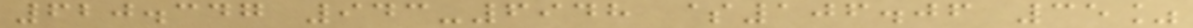620.347 943-6948 $106.06 35%
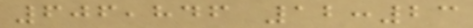606,846 12:23
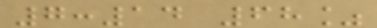7:14 68%
